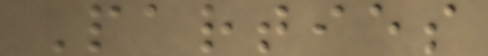Parties
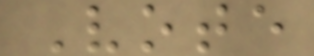Vote
